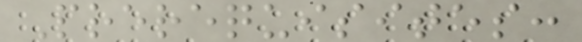Prerequisites:
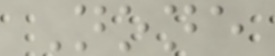None
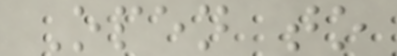Open to
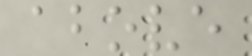above
